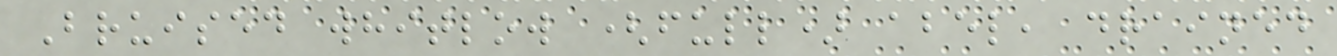Bruised whitlow (full) abel, drained
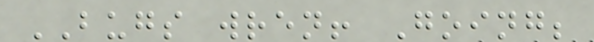BUGS wren! Going;
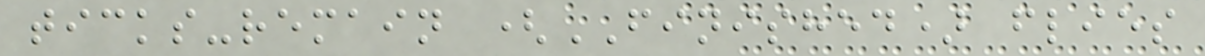ticks-remain (FINISHED) flies
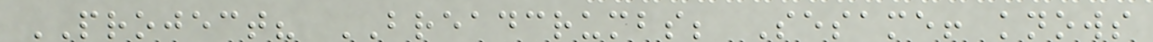PROJECT? BREADCRUMBS; Sesame! knows
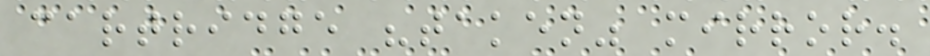cartridge "taken" mirror.
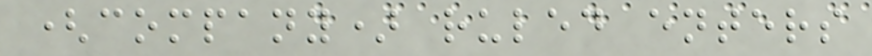(company) ruled enters
